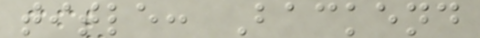title: Backend
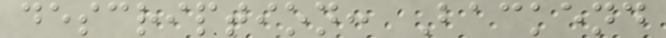description: Backend
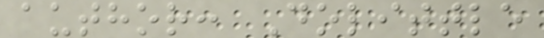author: Dolittle
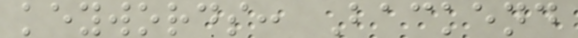keywords: Backend
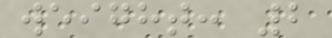weight: 2
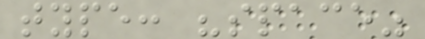type: "space"
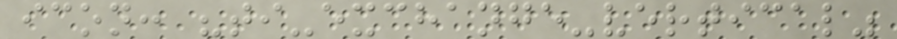icon: "ti-exchange-vertical"
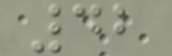42
